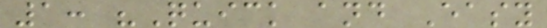1: "Quick and Easy
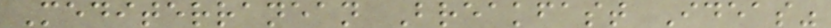Mediterranean Breakfast Ideas"
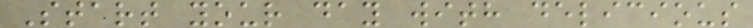Start your day with delicious
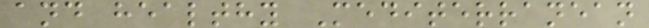and healthy Mediterranean
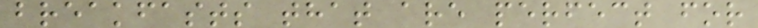breakfasts that are perfect for
